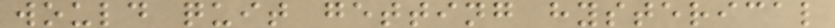would quit getting hysterical
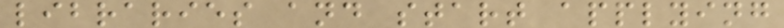libraries and start applying
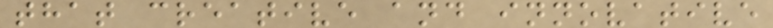that creative and innovative
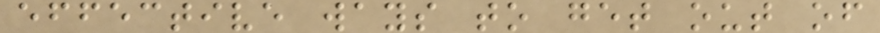effective ways to get out of
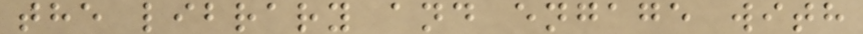the library and engage with
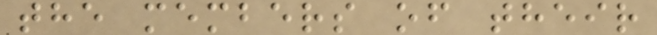the members of their
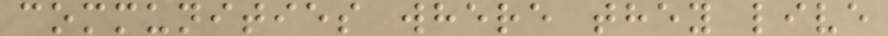communities where they live
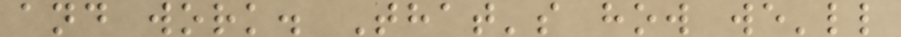and work. That's how we'll
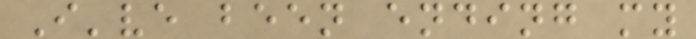I've been ending my
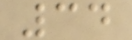34
